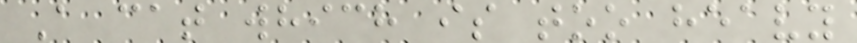A cat which is too heavy
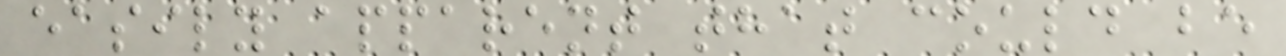easily apparent that could be
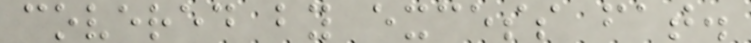covered by excess fat.
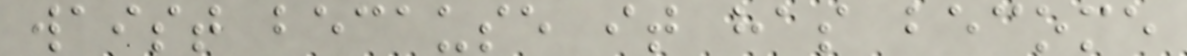waist because it has become
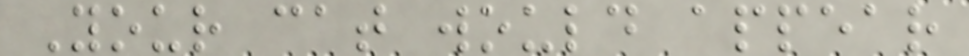Your cat would appear
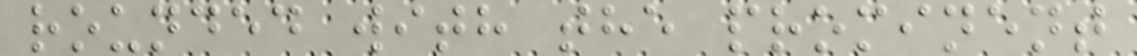rounded with the prominent
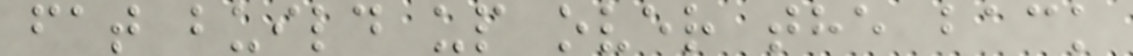fat build up over the back
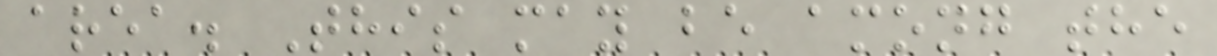area. This may be among the
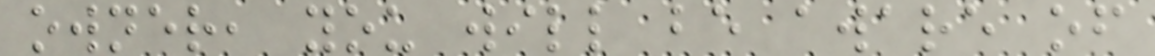owner, you will be aware of
